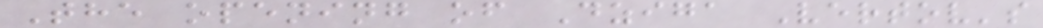The opening of Dziga Vertov's
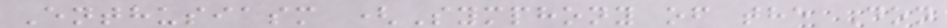Enthusiasm (Symphony of the Don
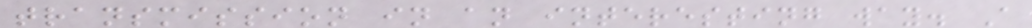transmission in an interesting way. A
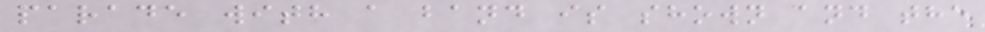parade with a band is shown and the
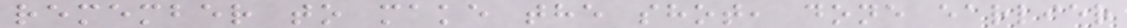remember to make the shot, done earlier
